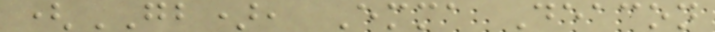(GB), Emma Deacon
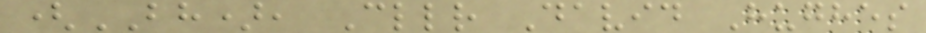(BH), Cllr David Hughes
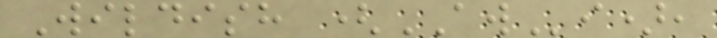Wildish (AWi),
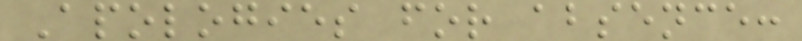Apologies for absence:
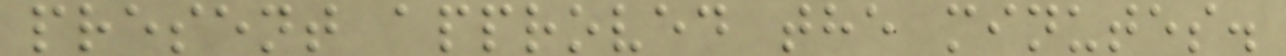present approved the minutes.
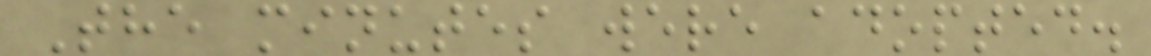The minutes were adopted.
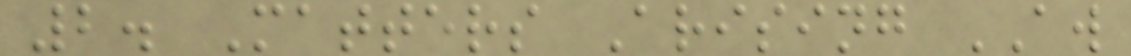2. Matters Arising AW
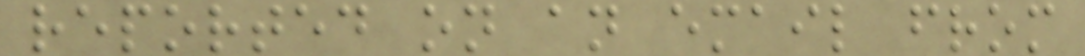reported on an email from
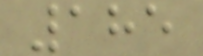185
